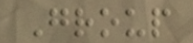Group
